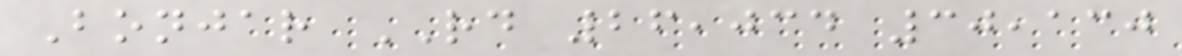Bonjar RD 26,034 30,130
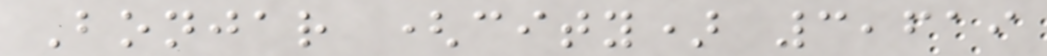Bonjar (city) 3,619
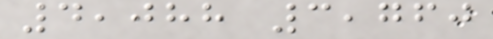4,088 3,760
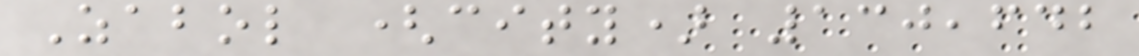Zabol (city) 130,642
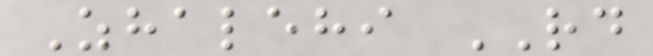Zhalehi RD
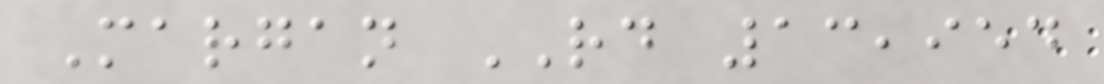Margan RD 13,954
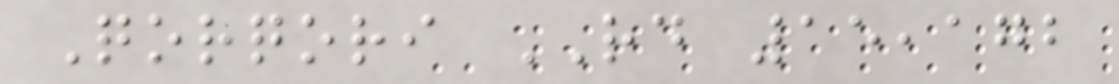Qorqori RD 15,172
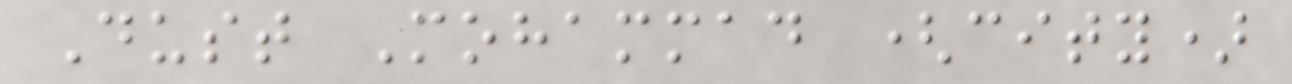Dust Mohammad (city)
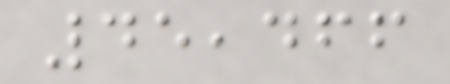45,466
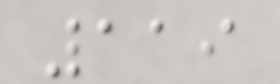119
